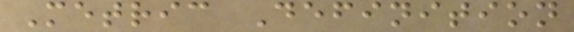Metric Definition
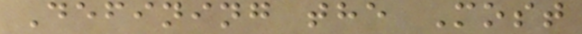Defining the Most
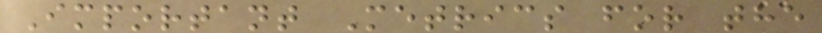Important Metrics for the
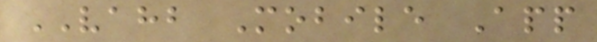VAHB Mobile App
